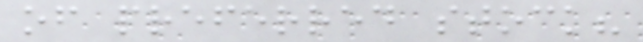of preferred stock?
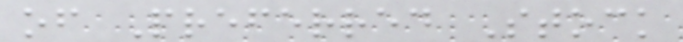of Preferred Stock
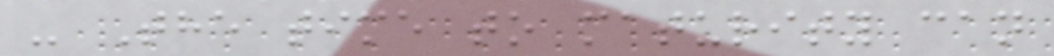- The time to maturity can
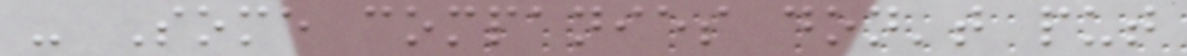- Some companies don't put
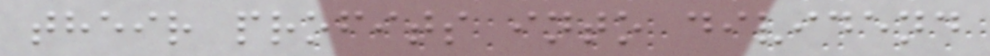their profits into dividend
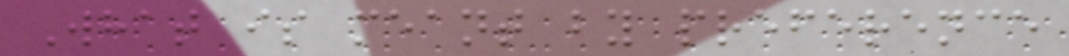What is meant by preference
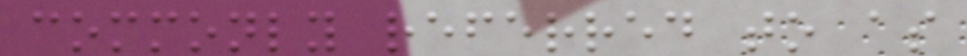commonly referred to as
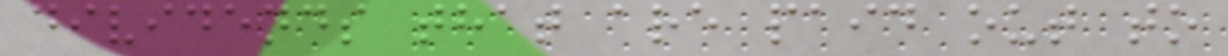dividends that are paid out to
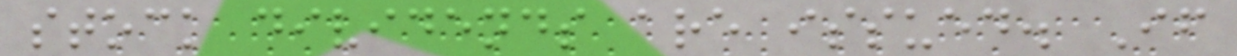stock dividends are issued. If
